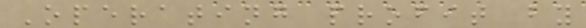Operating profit by
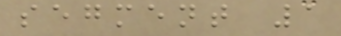segment 1
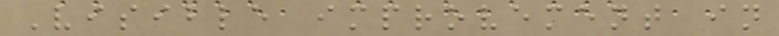Visible improvement in
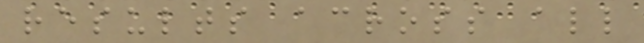results across all
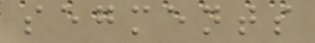segments
